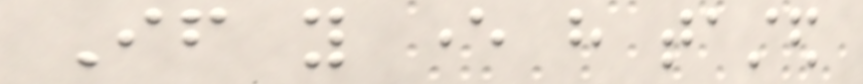If you ever have tasted
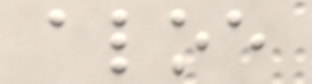aloe
